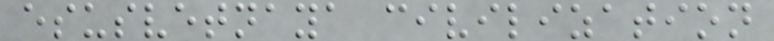esusvetnaya civilization
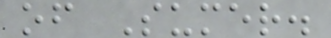of Sumer.
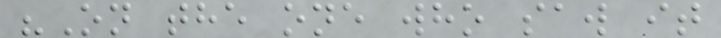"On the one who saw it
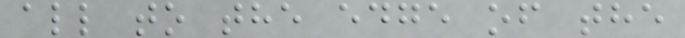all to the edge of the
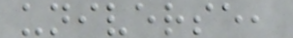universe,
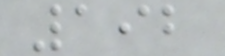192
